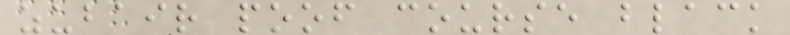zubair poof course black
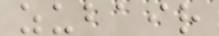zubair
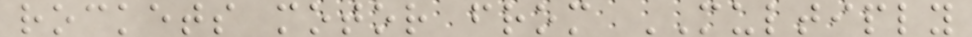rockets motor from MULTIPLY
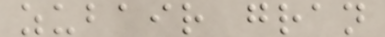zubair gran
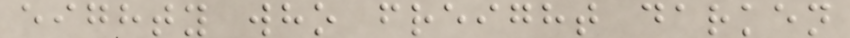eighty who freight darken
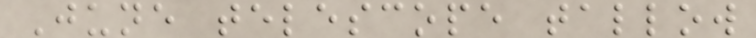June telescope tallow
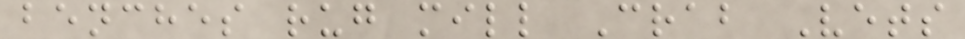benches rug mill Crab Vets
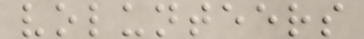volunteers
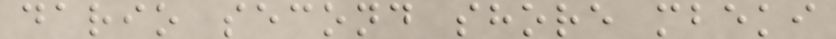dario second shore mbeki
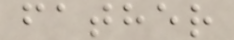father
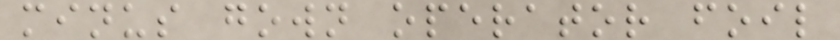minus gown operator foil
